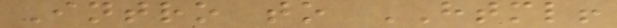Intro to HTML!
